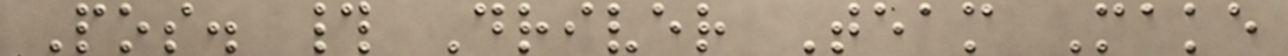Pos. # Driver Team Make
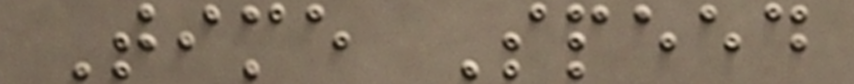Time Speed
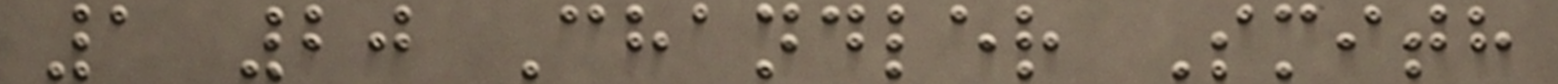1 20 Chandler Smith
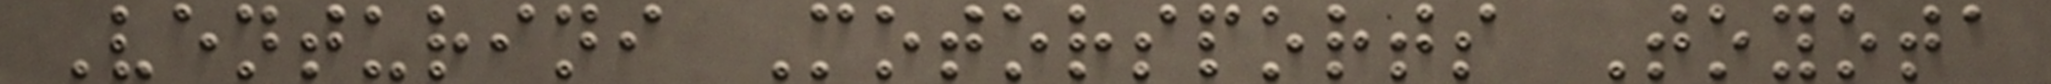Venturini Motorsports Toyota
